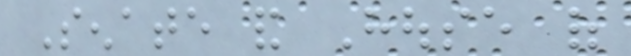Senate and House of
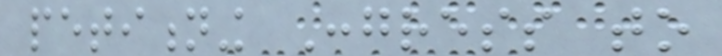petitioning Congress to
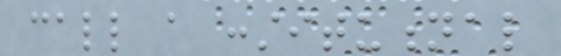call a constitutional
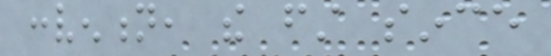convention, the first since
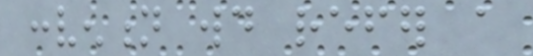convention would refer a
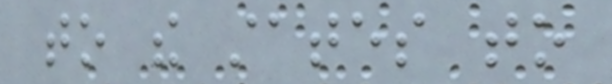to the states to
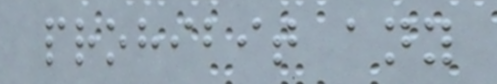prohibit any
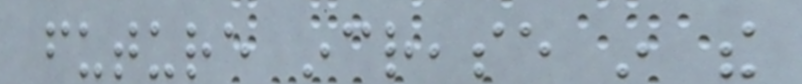future increase in the
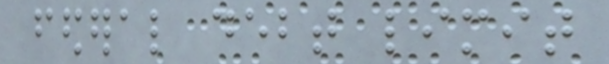federal debt limit
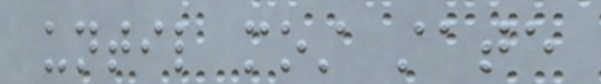until most state
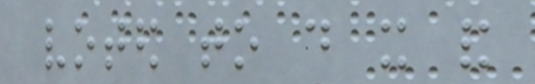voted to do it and
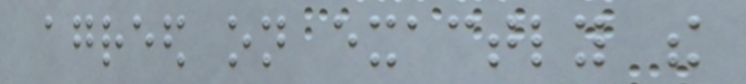agreed on exactly the
